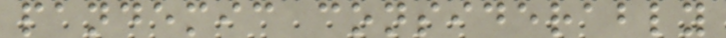pandemic considerably
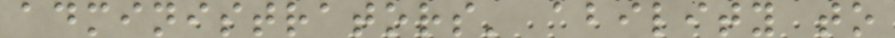administrators' ability to
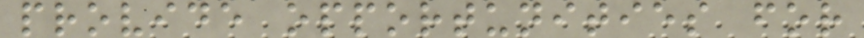provide opportunities for
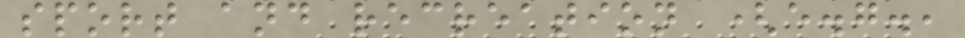sport and recreation (e.g.,
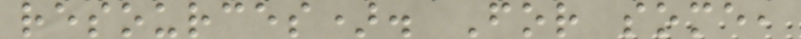resources). For some,
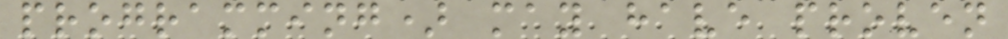programming) may have proven
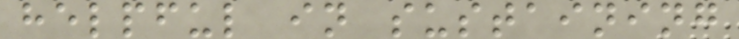helpful in sustaining
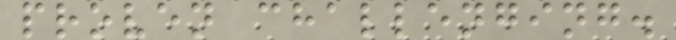proven challenging.
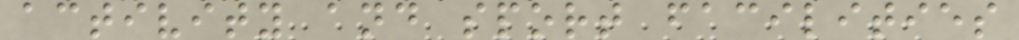activity and sport facilities
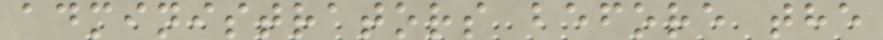administrators before the
